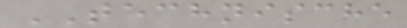TECHNISCHE
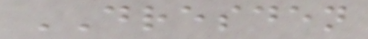DRESDEN
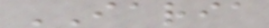IARIA
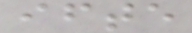ifte
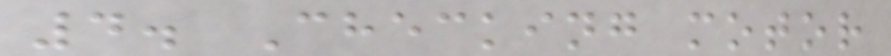4. Checking motor
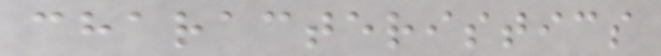characteristics
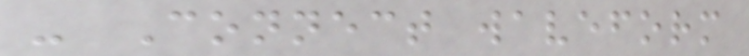- Connect waveform
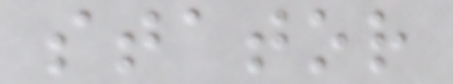stator
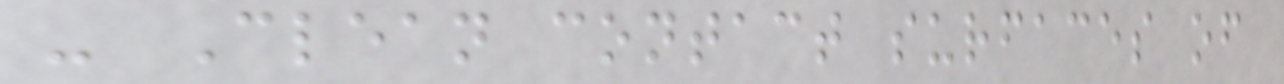- Clean contact surfaces of
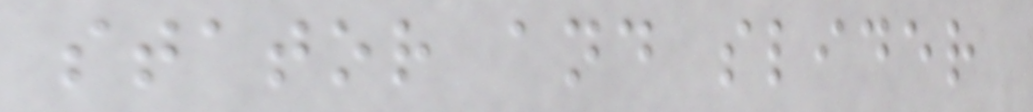stator and slider
